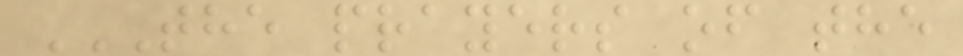THE PRAYERS OF THE
